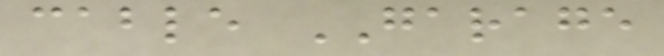cable GARAGE
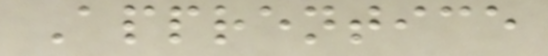Apprentice
